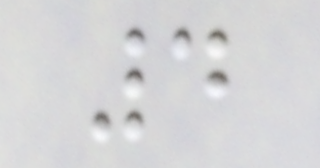4
